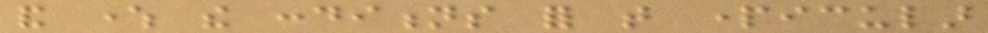and where the conditions for that particular
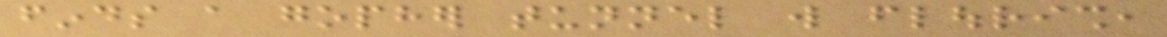finds a gopher tunnel will flourish,
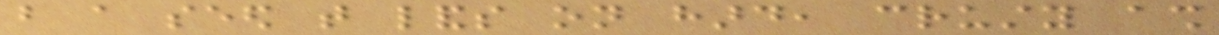but a seed that lands on hard, crusty ash
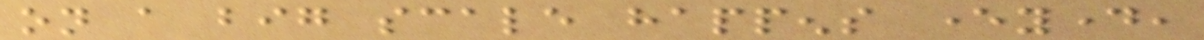on a big scale happens everyday,
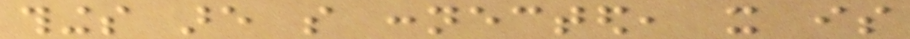things are so connected, it is
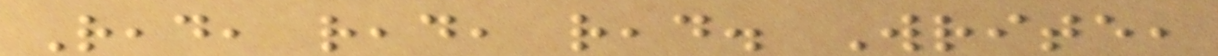Read, read, read. Write,
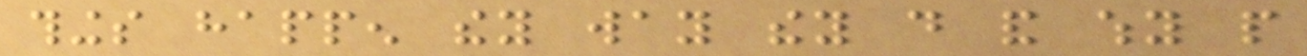things happen they way they do and why people
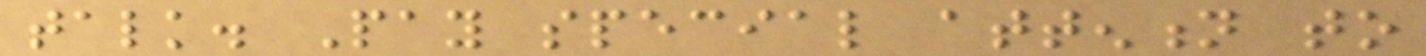talk. Pay special attention to
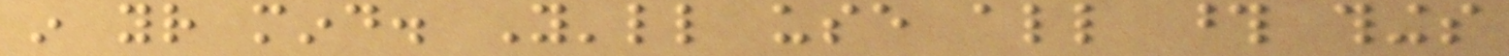in your mind. You'll use all those things
